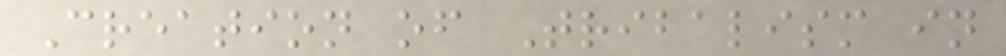Creation of Tribalism in
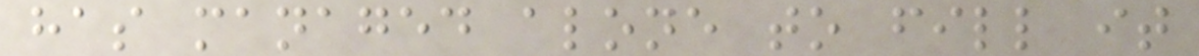has managed alone to fill it
